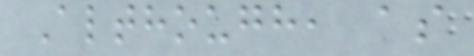Although, as
